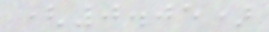(0.05)
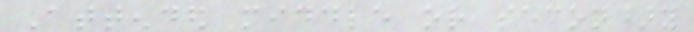Attended middle or secondary
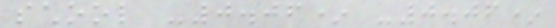school -0.06* -0.06*
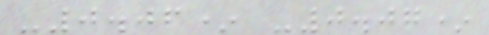-0.06* -0.07*
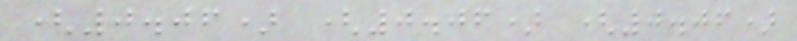(0.06) (0.06) (0.06)
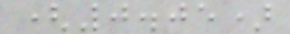(0.05)
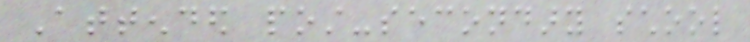Attended post-secondary school
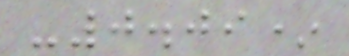-0.09*
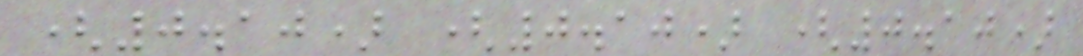(0.10) (0.10) (0.10)
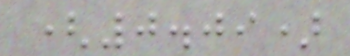(0.09)
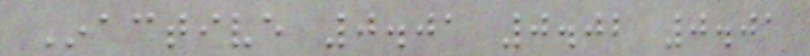Inactive 0.01 0.02 0.01
